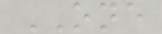ONE
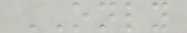ONLY
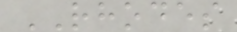RHODES
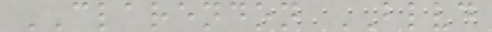CLARENDON BLVD
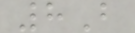8B
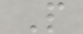P
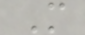M
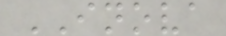INOVA
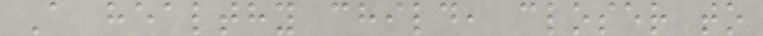A healthy child, closer to
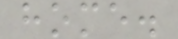home.
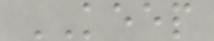KEEP
